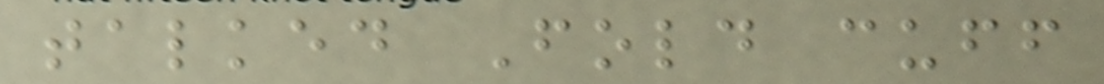talked Fold cuff
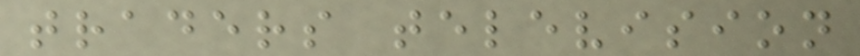traders television
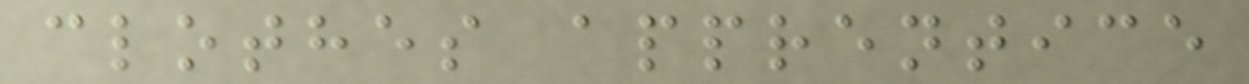clothes apprentice
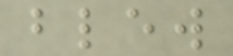blew
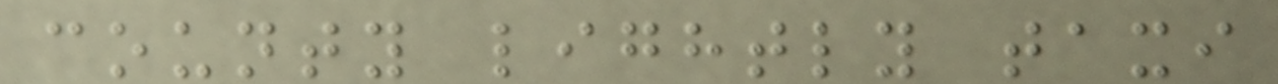county lightly taxi
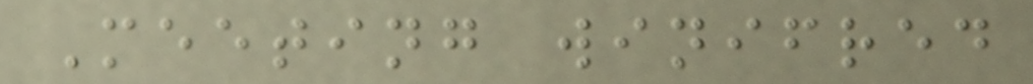Meeting winifred
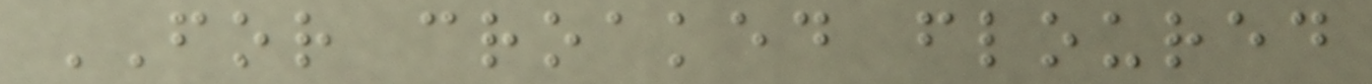FOR croaked floured
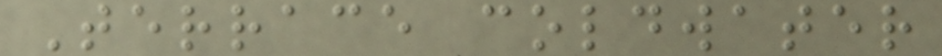Terrace coldwater
